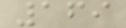169
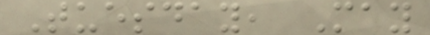Tuesday, May
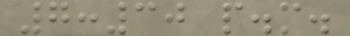7:30 p.m.
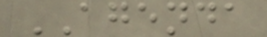AGENDA
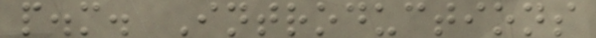p.m. Introductions
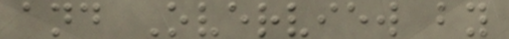and Overview by
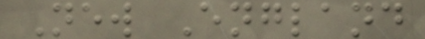New England
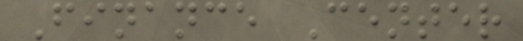Finance Center
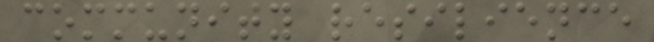community resilience
